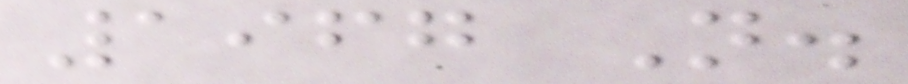1967 N.
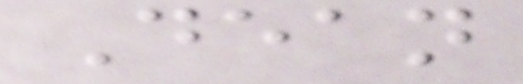Dean
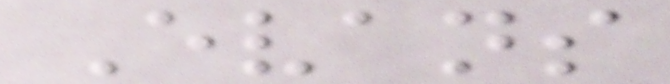Evans
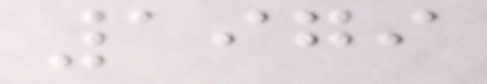1979
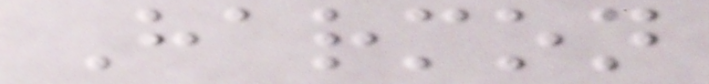Harmon
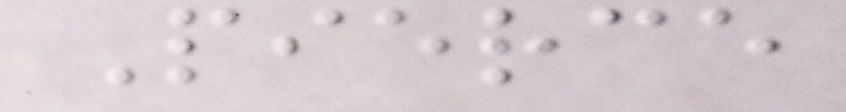Pierce
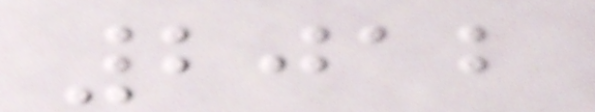2012
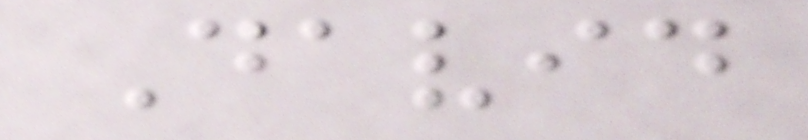David
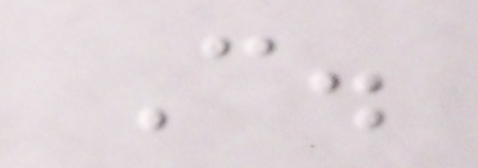C.
